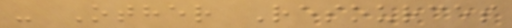- Other Resources
